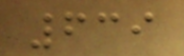639
